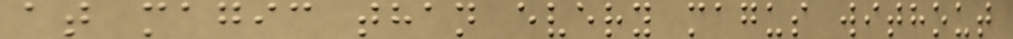at magic than every magus without
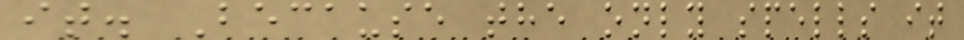it. Because the only spells it
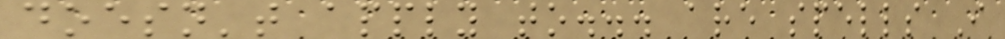doesn't apply to... are spells I
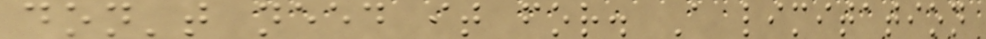don't need it for. A limitation
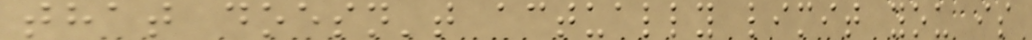that doesn't actually limit you is
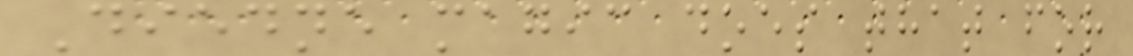Diedne magic does that for
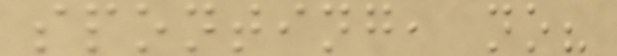sponting, no?
